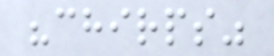"chirps"
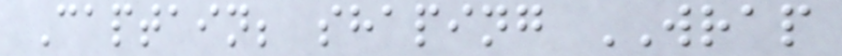Captain; shaping WRAP
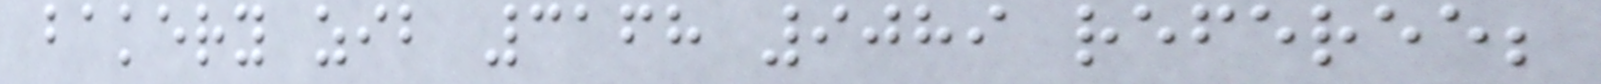bakery zib 3168 9089 referee;
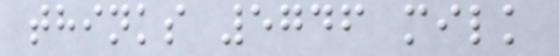thinks 5746 milk
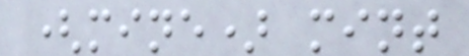(mine) mint
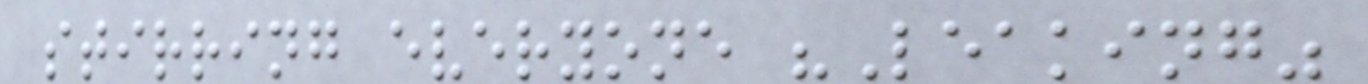stirring everyone "Leaking"
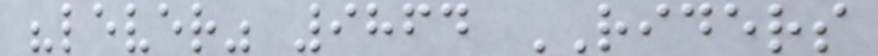"lever" 9864 RIDERS
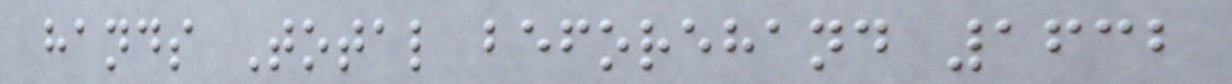hands Total beforehand 1632
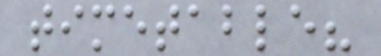timetable?
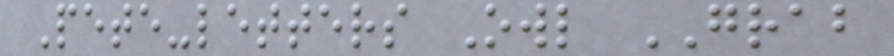Pete-letters Owl GRAB
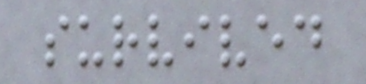survived
